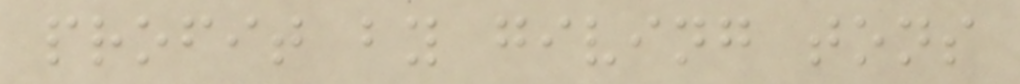profit by giving tons
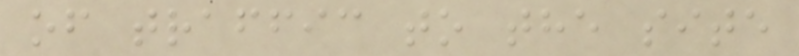of traffic to the site
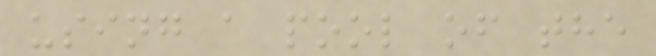using a pool of the
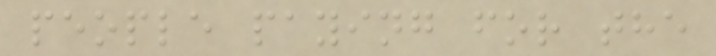people paying for the
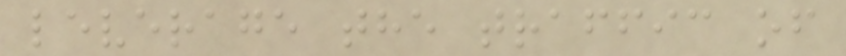leverage the traffic of
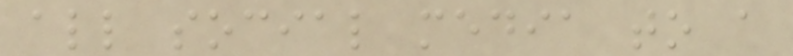all social media to a
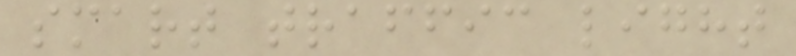smart traffic light
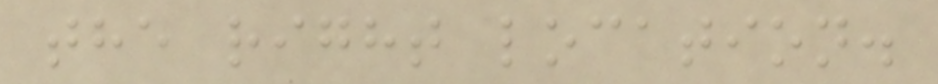the right location.
